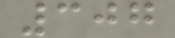307
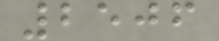2506
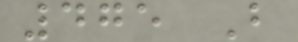475 B
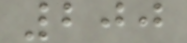200
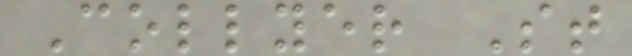Collyer St
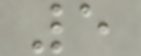5
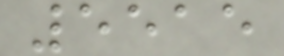5515
